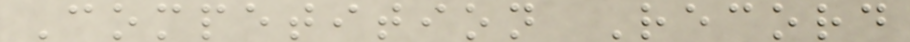Competition Record
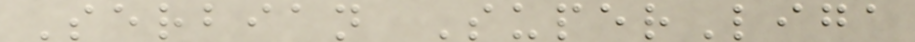Serbian SuperLiga
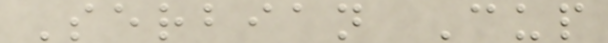Serbian Cup
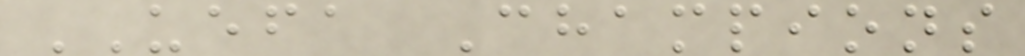UEFA Champions
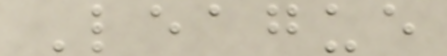League
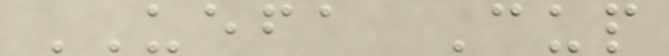UEFA Cup
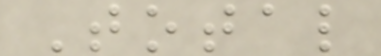Total
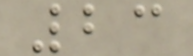23
